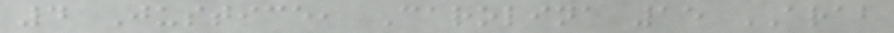4 Justice, Carolina 15 ARAB
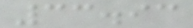33.93
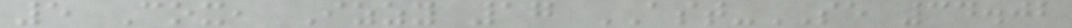5 Cox, Izzy 17 AST-SE 34.02
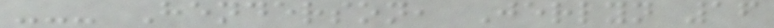--- Henderson, Jerlyn 16
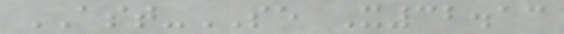AST-SE X32.13
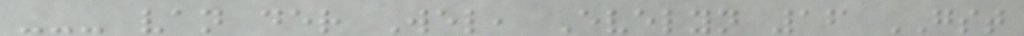--- van der Wel, Evelyn 16 GST
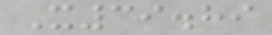X39.89
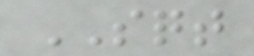SQT
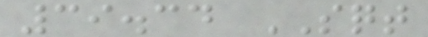39.34 SQT
